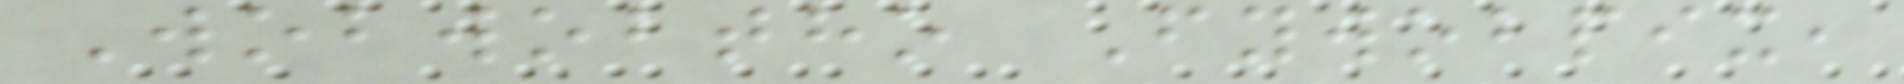Wobwobtho Fywobpix,
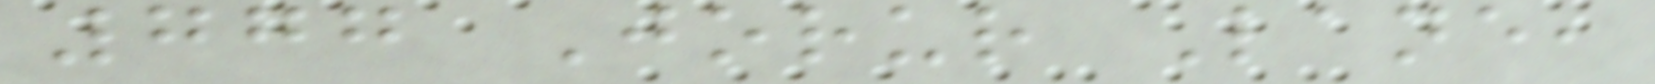777 Jorur Lane,
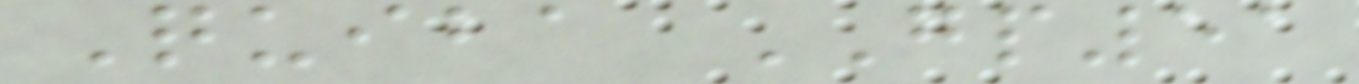Quiba GP51
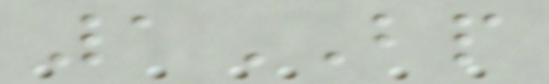1BP
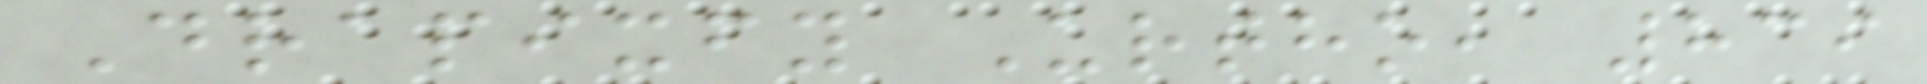Drapixfy Urtho, 839
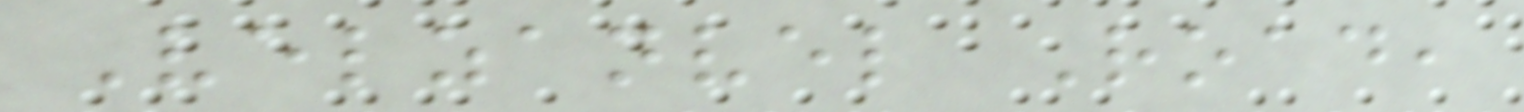Velzanvel Road,
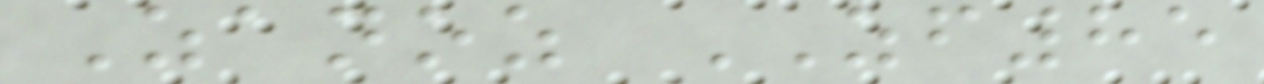Zanoz ZF85
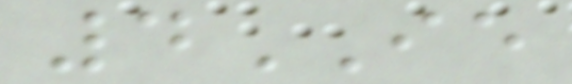4IE
